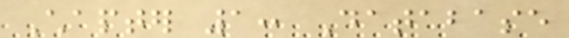Chapter 1: Database
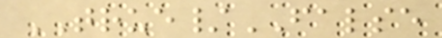TRUE/FALSE
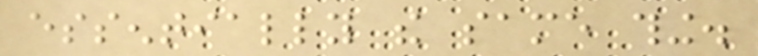essentially the same thing.
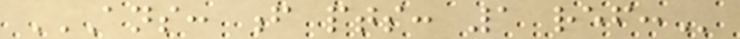ANS: F PTS: 1 REF:
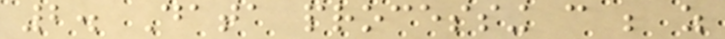2. Data processing can be as
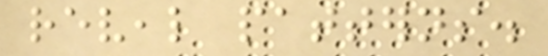reveal patterns.
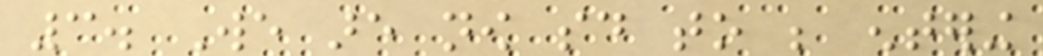3. We are now said to be entering
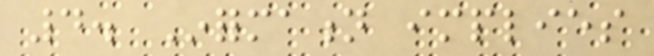4. Information implies
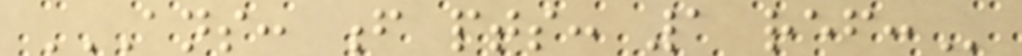ANS: F PTS: 1 REF:
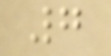7
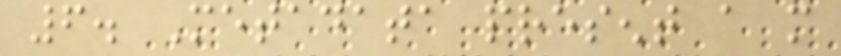6. Metadata present a more
